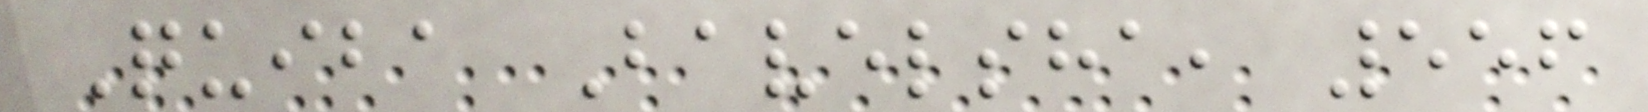Quiba Bavelsha, 556
